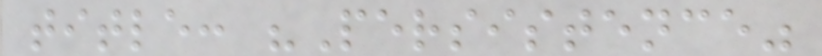title: "Persistence"
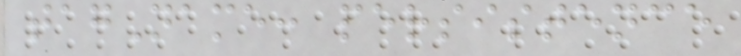tagName: persistence
